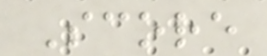Score
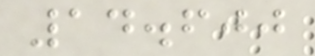14.600
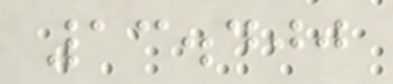13.400
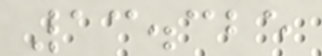13.325
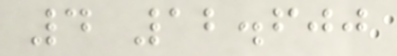4 12.600
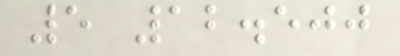5 12.500
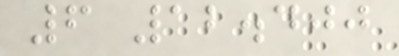6 12.400
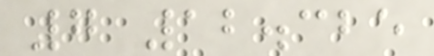7 12.325
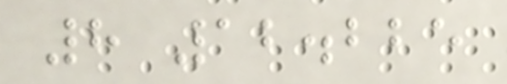8 12.225
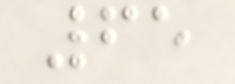65
